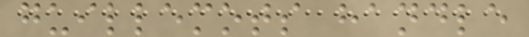guillemots handle
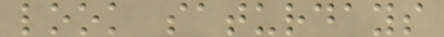look saturdays
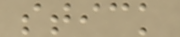stick
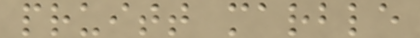pruitt marble
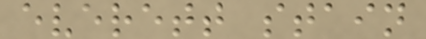everett stain
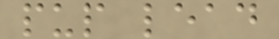pup lead
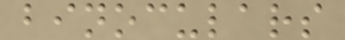binoculars
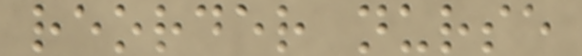reorder nurse
